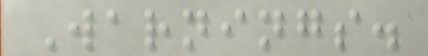Warnings.
